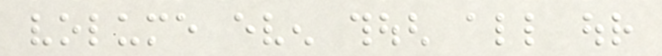volume even though all our
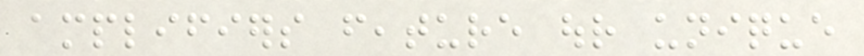amplifiers feature our unique
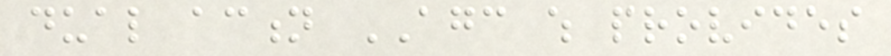dual action AGC which provides
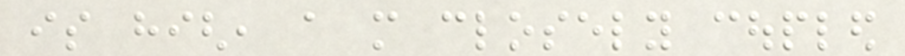is high, a more closely coupled
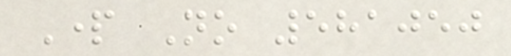Part No 581050
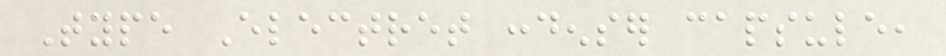Type Electret condenser capsule,
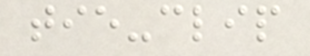tie-clip
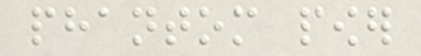phantom power
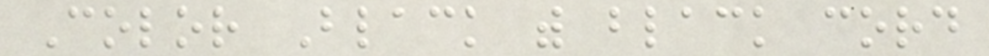Color Black with black cord
